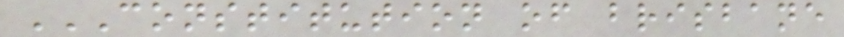CONSTITUTION OF BRISBANE
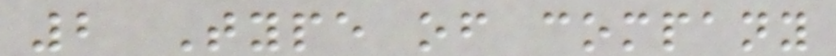2 Type of company
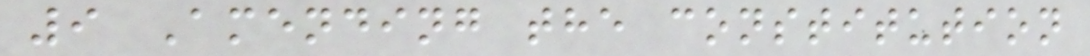9 Amending the constitution
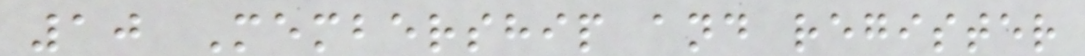10 Membership and register
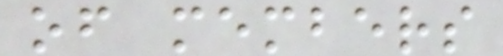of members
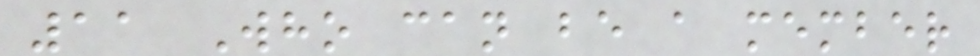11 Who can be a member
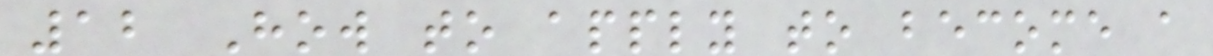12 How to apply to become a
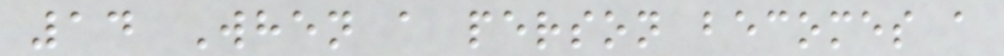14 When a person becomes a
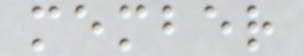member
